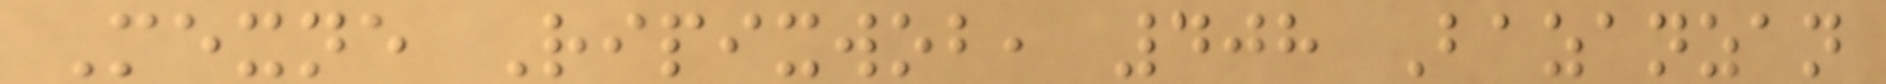Mexne Ripixwob, 408 Bazanzan
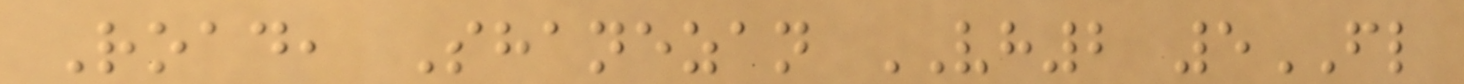Road, Shanezan VH2 5FL
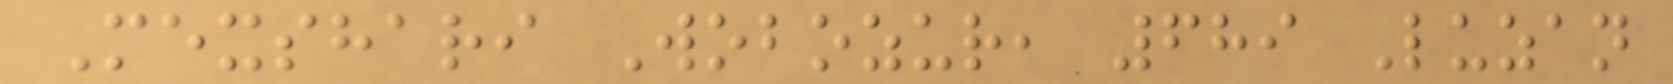Mexshari Wobozur, 689 Luzan
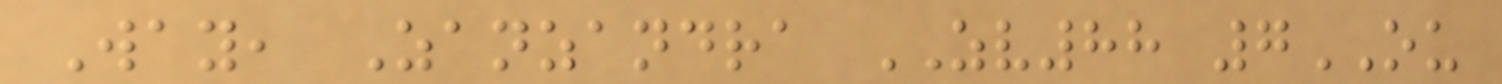Way, Zanzandra ZV88 7OU
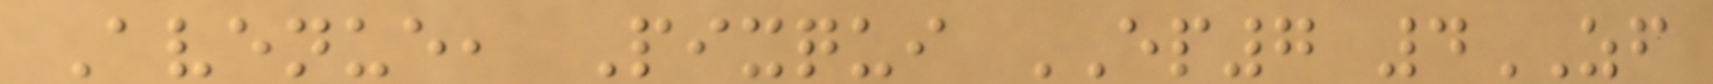Avenue, Pixqui EP7 4ZF
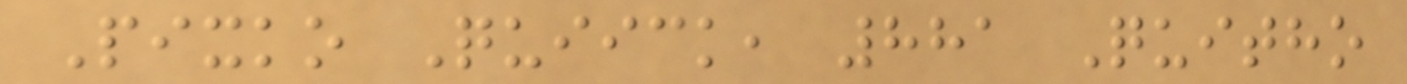Pixko Quiick, 881 Quitho
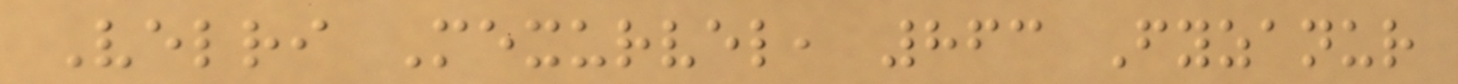Velri Mexurvel, 863 Fyzanur
